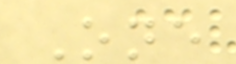One
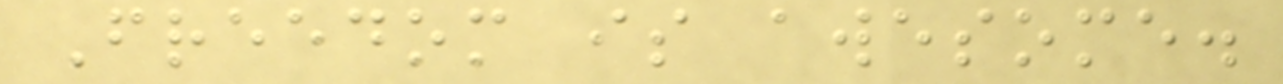Freedom is awesome.
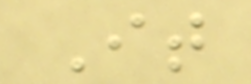It
